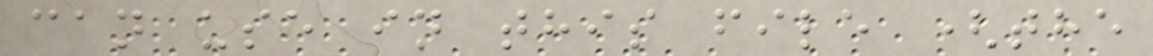can use in this file (the
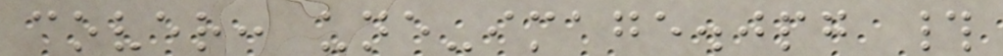cover: une-image.jpg #
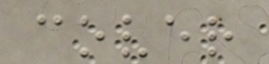cover
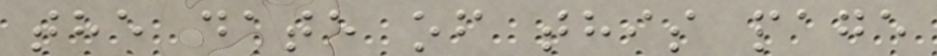the date of this page
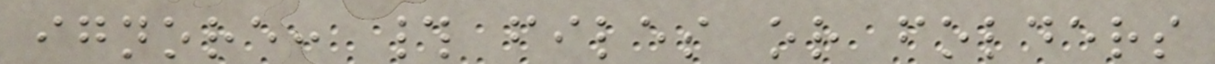ignore: # files or folders
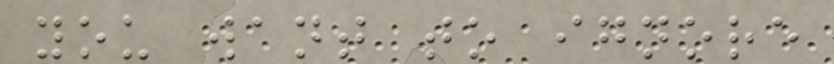you want to ignore
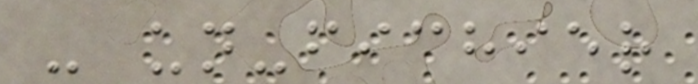- un-fichier
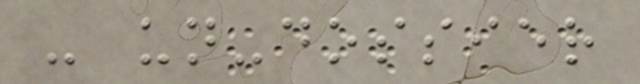- un-dossier
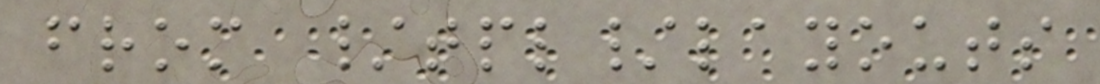from /tpl/layouts
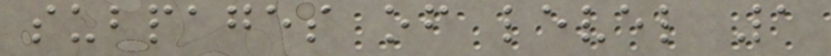subpages of level 1
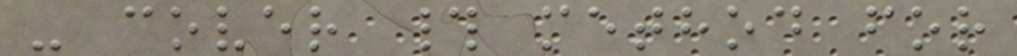- cover # method for
